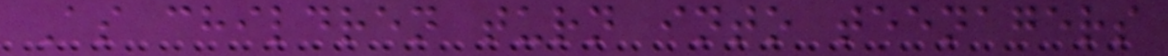As children turn into teenagers
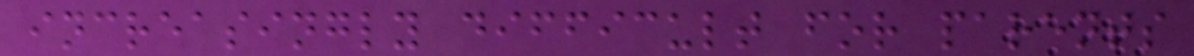increasingly difficult for parents
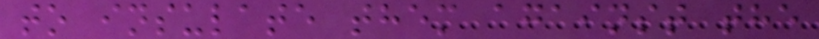to insulate them against the
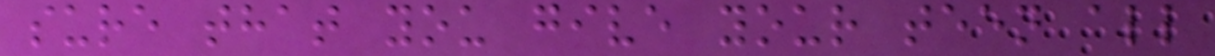sure that you give your teen all
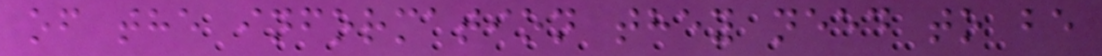of the information they need to be
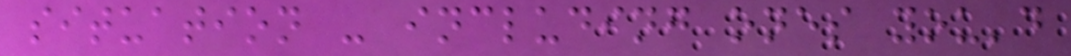situation - including ones you'd
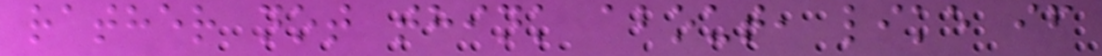rather not think about, like if
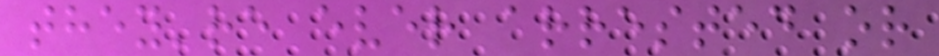they're ever arrested or
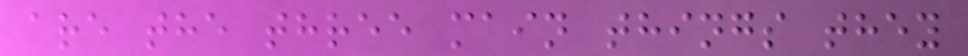are the three main things they
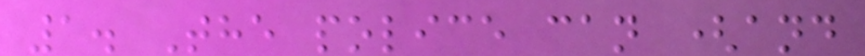1. The police can (and
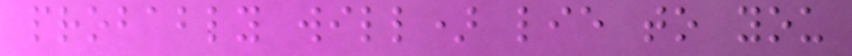probably will) lie to you
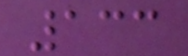133
